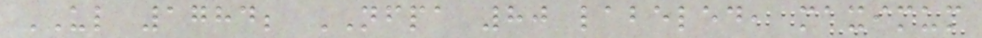UL 1784; NFPA 80 labeled, maximum
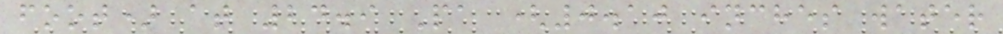foot) at 24.9 Pa (0.10 inches water
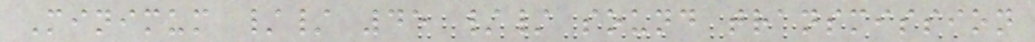Minimum // 45 // sound transmission
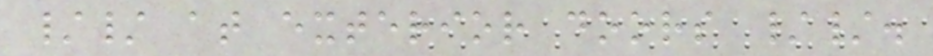// at exterior doors //.
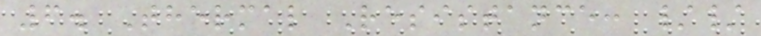6. Thermal Resistance: //
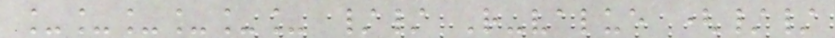______ // R-value (//
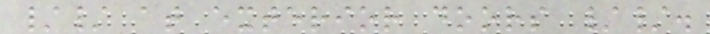// at exterior doors //.
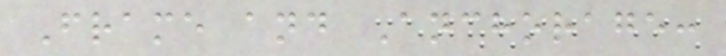Frame and Anchorage:
